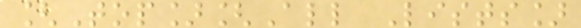[Top][All Lists]
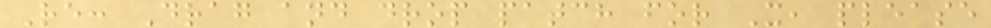Re: Drag and drop patch for X, please
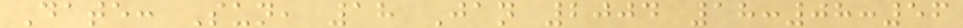Date: Sun, 18 Jan 2004 18:08:56
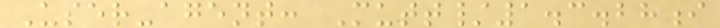User-agent: Mutt/1.3.28i
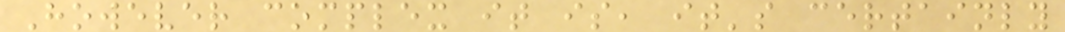However complex it is, it's certainly
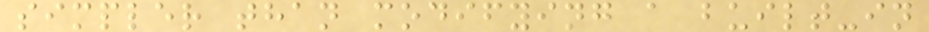simpler than modifying a built-in
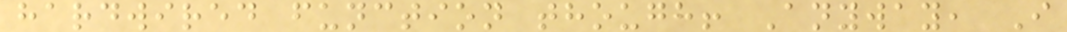hardwired function though! Anyway, I
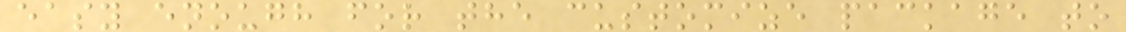easy enough for the customize package to
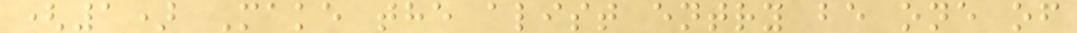(1) Make the alist entry be one of
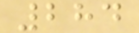284
